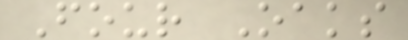Four Oaks
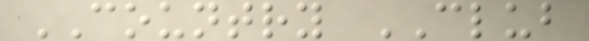COUNTRY CLUB
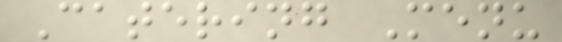Catering Menu
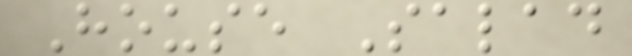House Salad
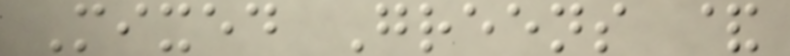Mixed Greens &
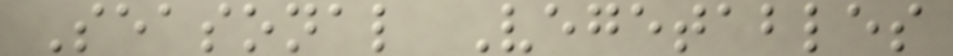Seasonal Vegetables
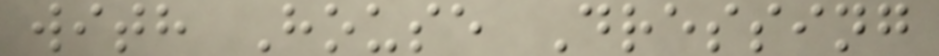with House Dressing
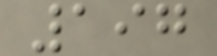197
